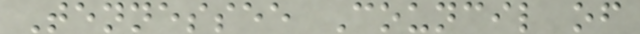Tennessee Council of
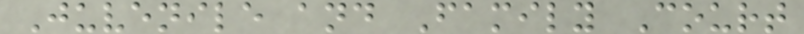Juvenile and Family Court
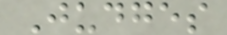Judges
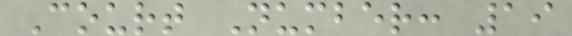Court Number: 19
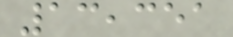13,351
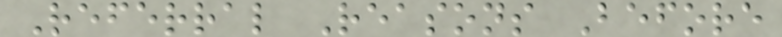Referral Reasons Before
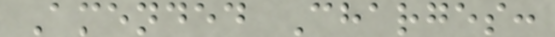Amended Charges:
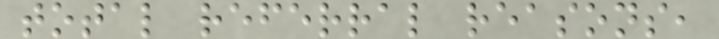total referral reasons,
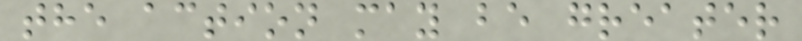the action may be greater
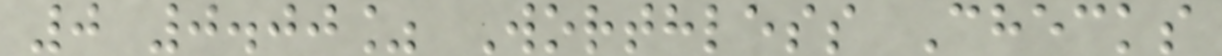0 0.00% Worthless Checks
